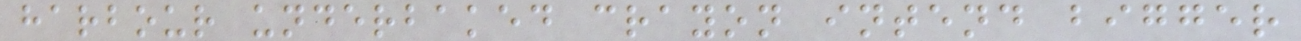harbour underbaked crayon intend bigger
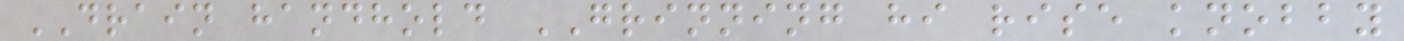DRAIN handhold GRINNING hi rise knobby
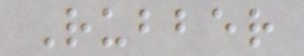Rubber
